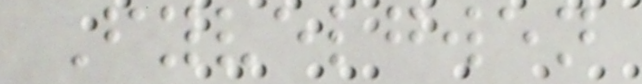Fyvelgwen
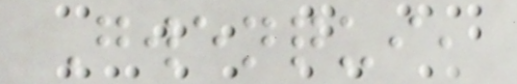Gwenqui,
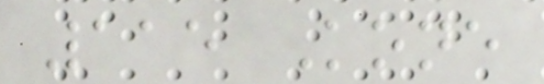115 Kone
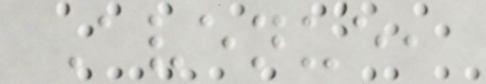Avenue,
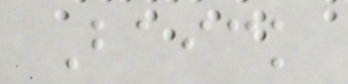Baick
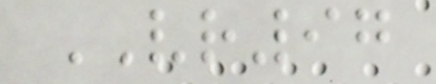VR97
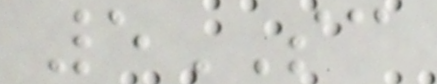5SC
